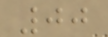00
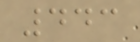443
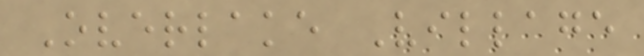Overlake Village
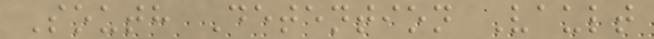South Detention Vault
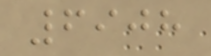6908
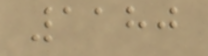1180
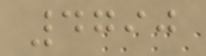4790
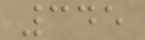345
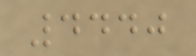4440
